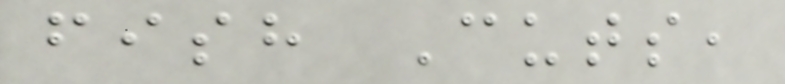fish Cuts,
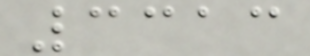3313
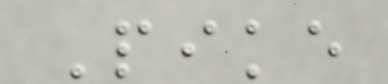Pike
